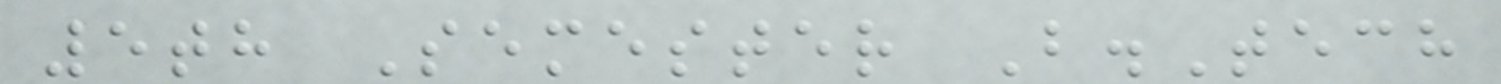5th Semester B.Tech
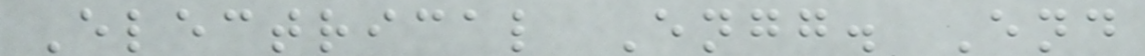Electrical Engg. End
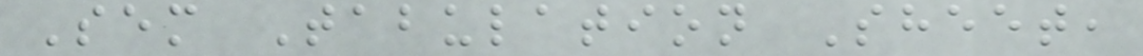Sem Tabulation Sheet,
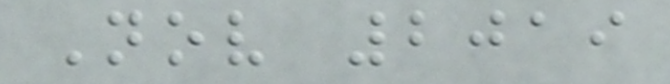Nov 2019
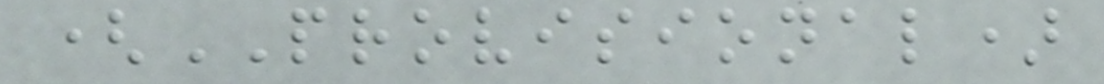(PROVISIONAL)
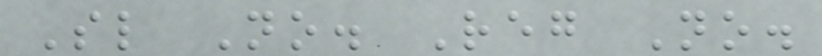Sl No. Reg No.
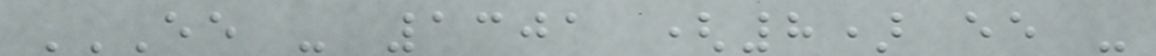EE - 1301 (8) EE -
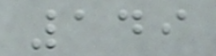149
